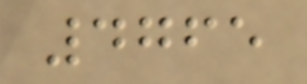4765
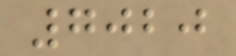7020
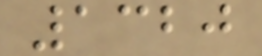1320
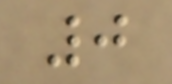0
